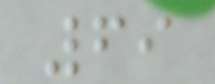69
